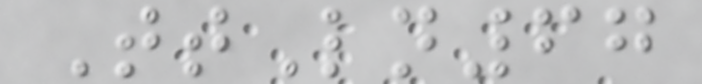TtLn67
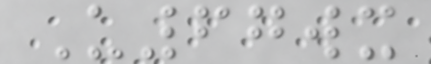U67wx
